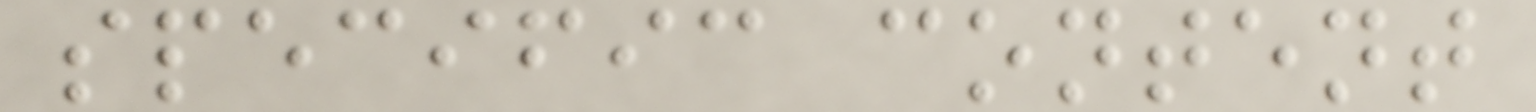specific content
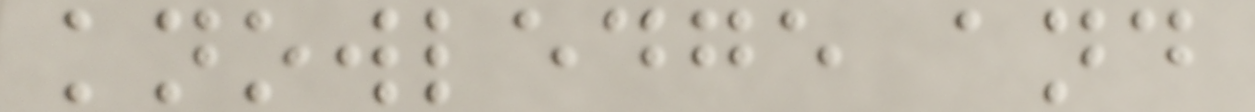knowledge and
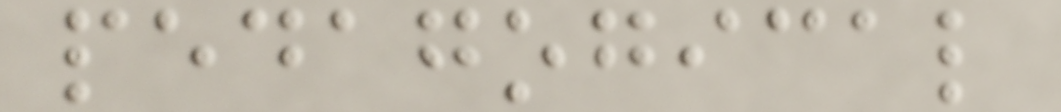pedagogical
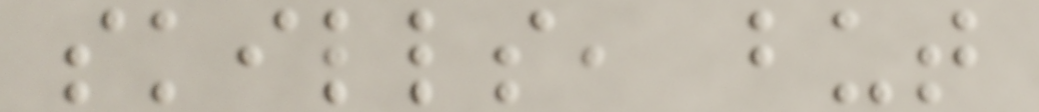skills, but
